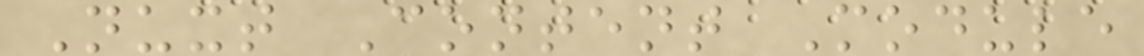Nuxt Content Module
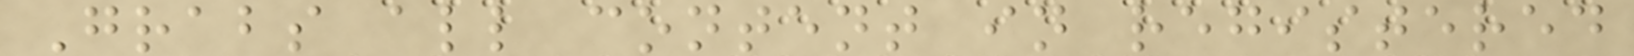Grabs all content in registered
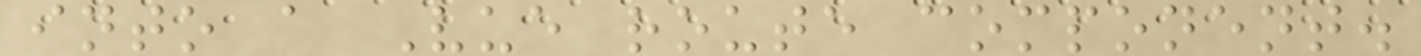into a Vue route component.
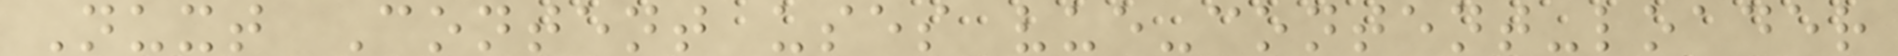Nuxt Content uses vue-content-loader
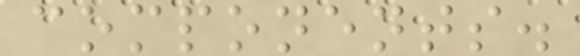components.
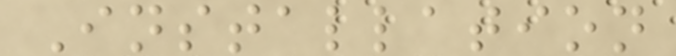Installation
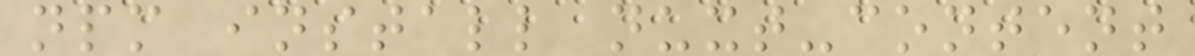npm install nuxt-content
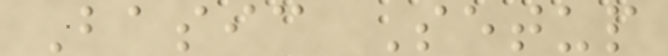Basic Setup
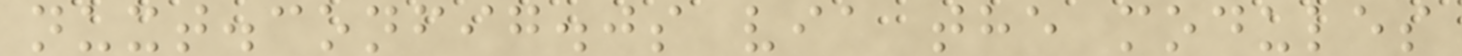nuxt.config.js via the modules
